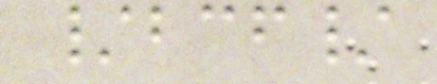/bcf/
